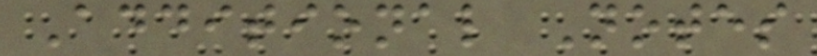Additional Notes
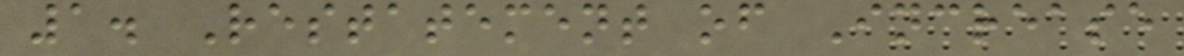1. Restatement of Increase
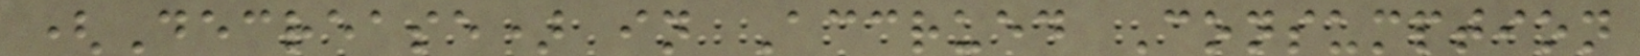(Decrease) in Accrued Consumption
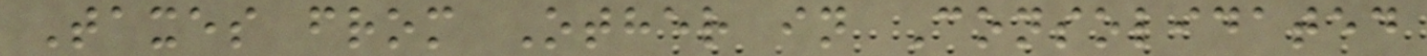Taxes from Other in Consolidated
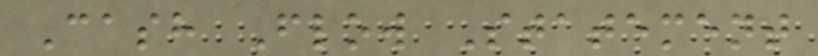Cash Flow Statement
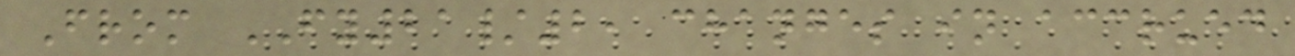From FY21/2, changes in accrued
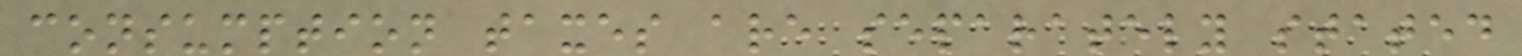consumption taxes are separately stated
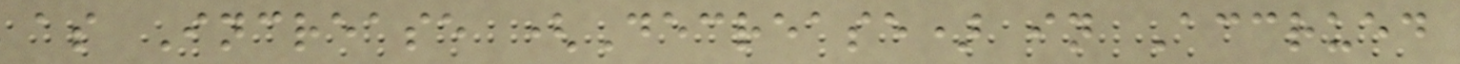as Increase (Decrease) in Accrued
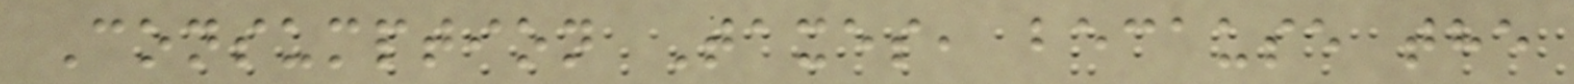Consumption Taxes, because the
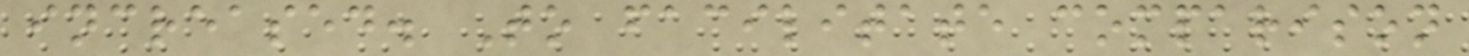increased. To facilitate comparison
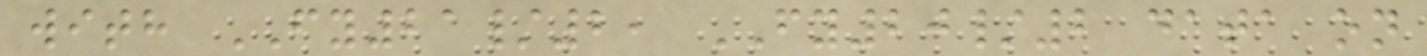with FY21/2, FY20/2 data on
